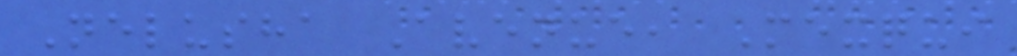Nelusha Avenue, Mexqui
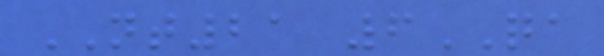NT21 6QA
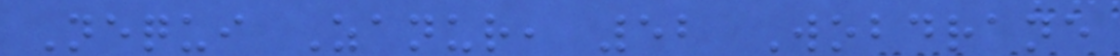Nequi Zanur, 52 Wobdrane
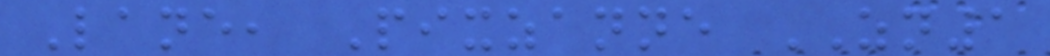Lane, Pixzanne ZN1
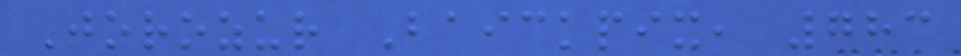Jorozur Baickpix, 783
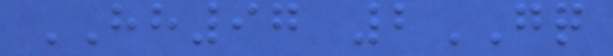HH97 2GQ
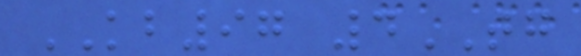KB97 4TG
